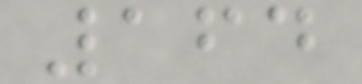164
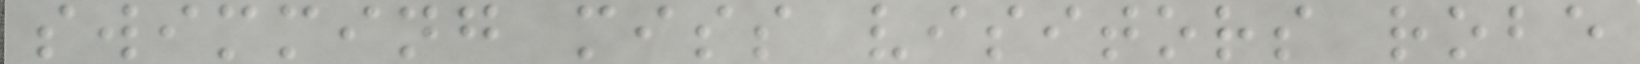swimming miss visitors robe
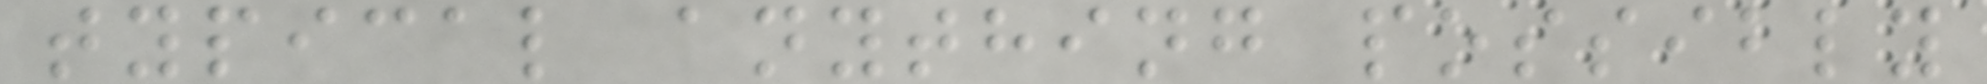typical anything possibly
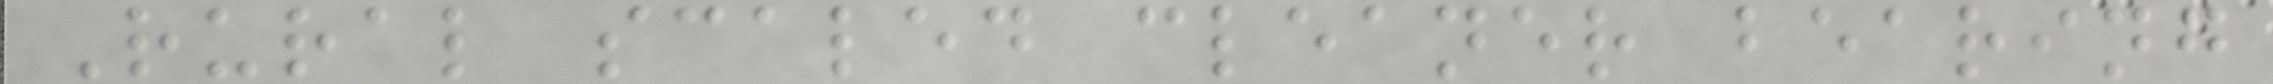Rural scaled cleaner bearing
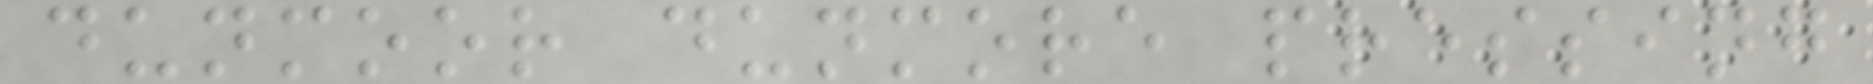dunmoor dunmore pressing
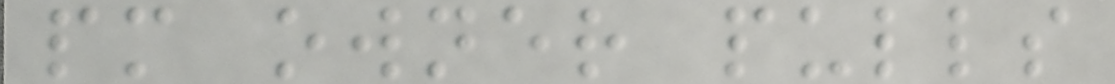pm owner pulls
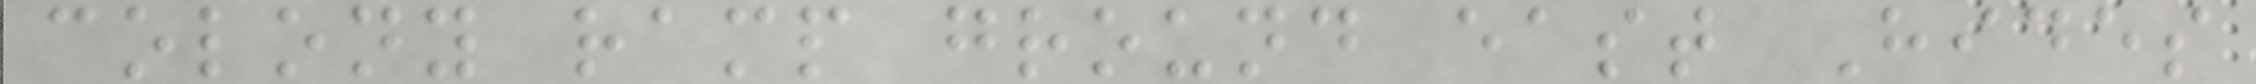colony ramp ground east Hides
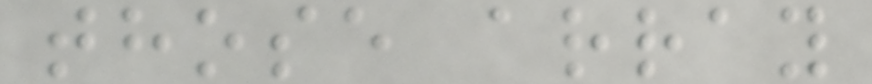those array
